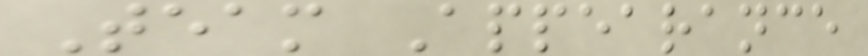Team Appearance
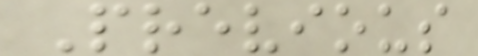Previous
